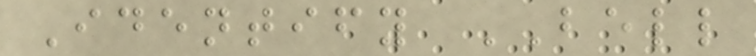Identify BELL
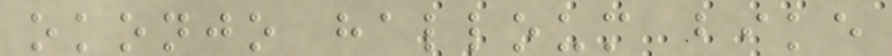okonjo halloum bike
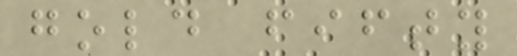gold fifty
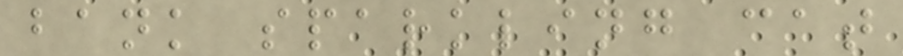bank sparkling cat
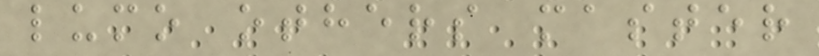lumo others master
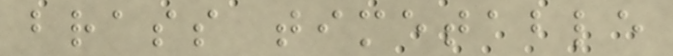brass timetable
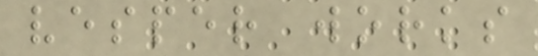vesper works
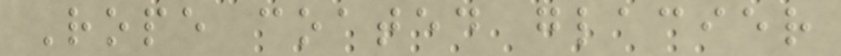Rope coated glacier
